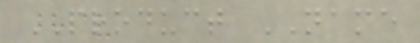PRODUCT NAME
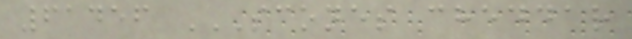61456 SCONES CHEDDAR
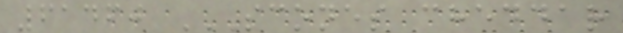61460 SCONES CHEDDAR
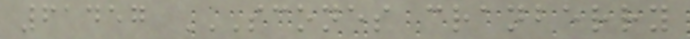61457 SCONES CRANBERRY
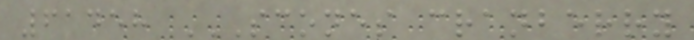61458 SCONES CRANBERRY
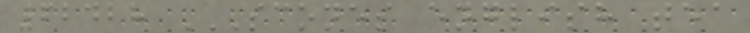62428 SCONES ENGLISH TEA
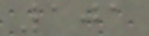101
